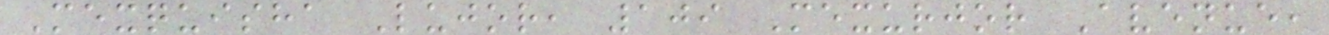Mexquisha Lujor, 109 Mexurjor Avenue,
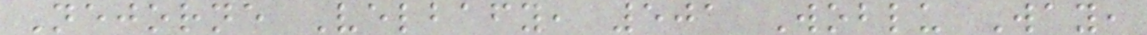Nejorne Velbafy, 501 Woblu Way,
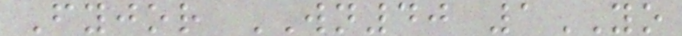Fyjor WN40 1YO
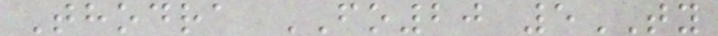Thodra FO20 5TY
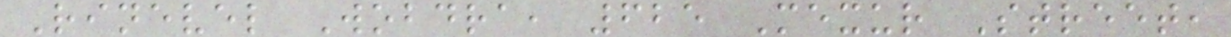Rinevel Wobdra, 625 Mexur Street,
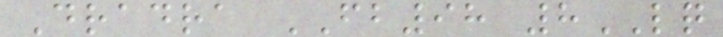Dradra FB98 8LQ
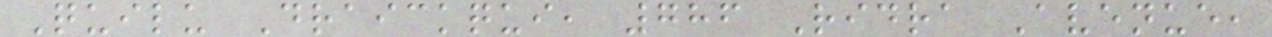Quilu Draickqui, 786 Ridra Avenue,
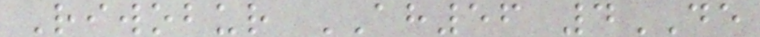Riwobur AH56 4DE
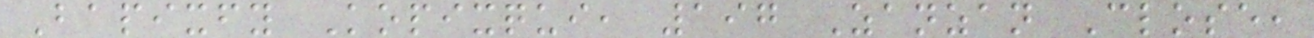Bapixfy Kopixqui, 197 Zanzan Close,
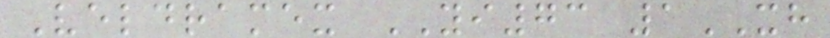Veldramex YI73 1XH
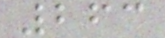263
